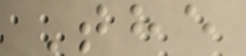The
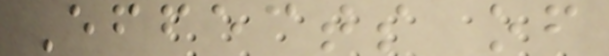Effects of
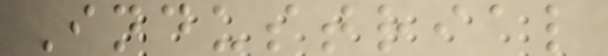Industrial
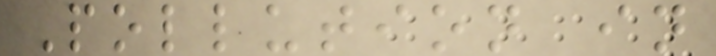Pollution in
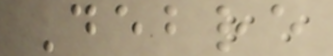Debre
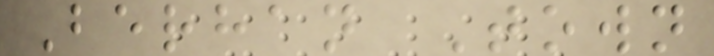Berhan Town
